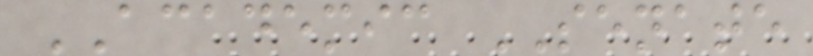ACADEMIC SENATE
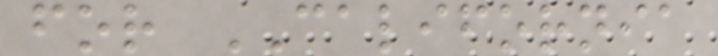for CALIFORNIA
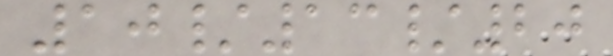10/13/20
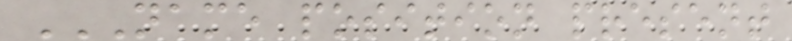NAME POSITION PRESENT
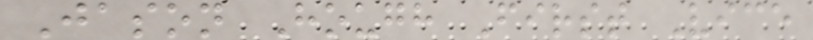Jason Hough First Vice
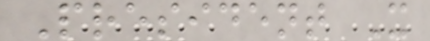President X
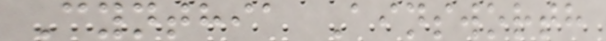Cynthia Ainsworth
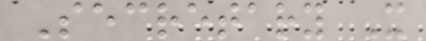Secretary X
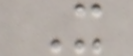X
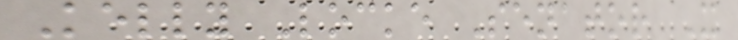Kelly Locke Senator X
